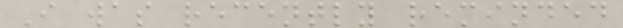I was recently reminded
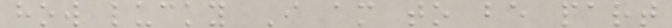how lucky I am to be part
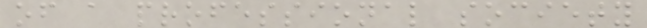of a professional society
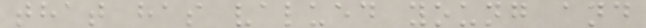that has valued young and
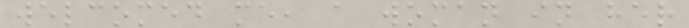welcomed me, a woman in her
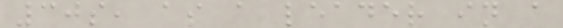30s, as a leader in a
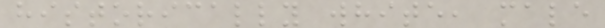historically white, male
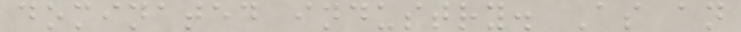dominated industry. As an
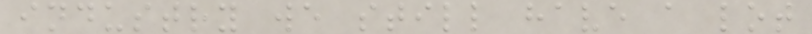industry we still have a lot
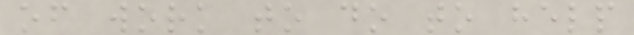of work to do to help
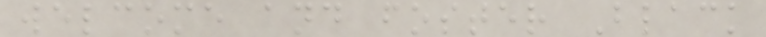welcome and foster Black
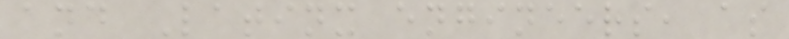and Latinx engineers, as
